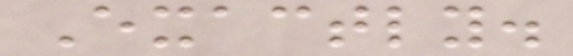Exactly.
